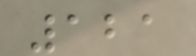121
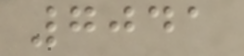7041
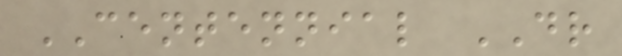CENTENNIAL DR
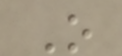O
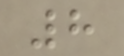8
